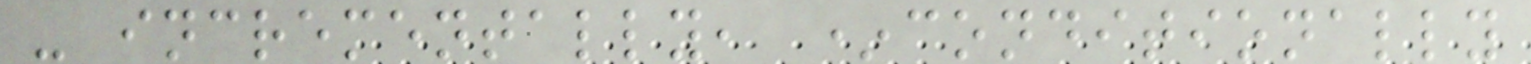- incrementally, *conditionally
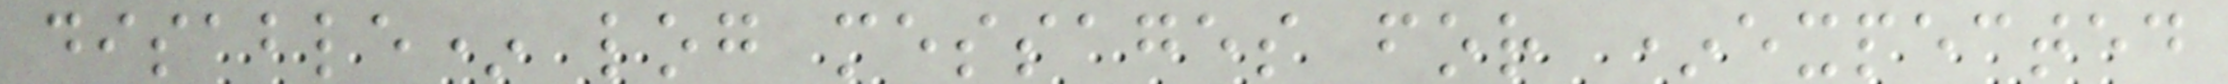disable* log messages for *expected
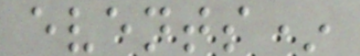events*
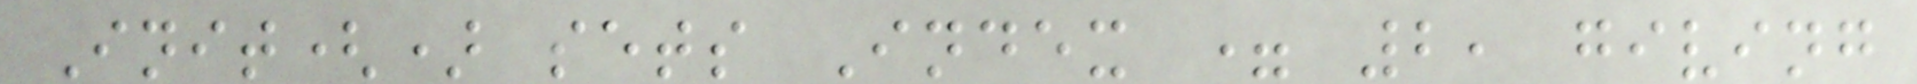Init() sets Index = 2, giving
